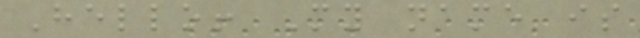Hello! My name is
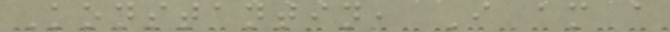Konstantin, I am a
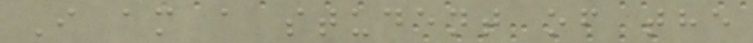I am a student of the
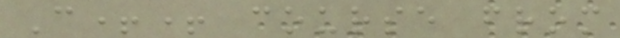C++ course from
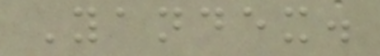Yandex.
